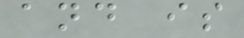and is
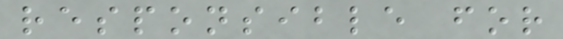responsible for
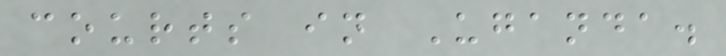courts in Uganda.
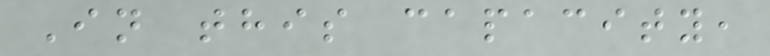In this capacity,
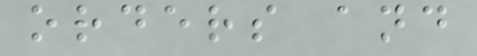orders and
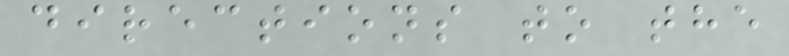directions to the
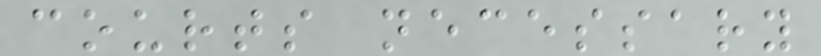courts necessary
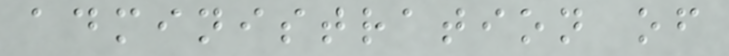administration of
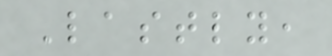Lastly,
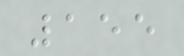155
